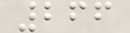266
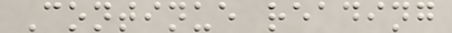Continue reading
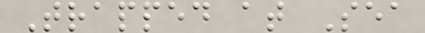Trapped at Sea
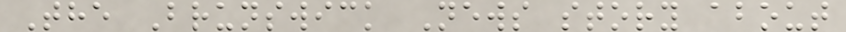The Brunswick News story about
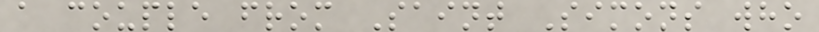a couple from Saint Simons who
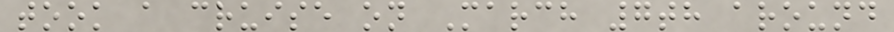took a cruise on March 7th around
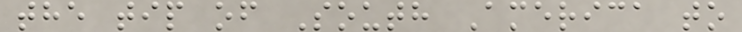the tip of South America to
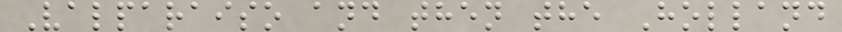Valparaiso and then the Holland
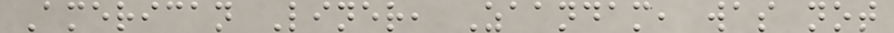American Liner, Zaandam, was not
